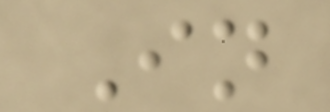In
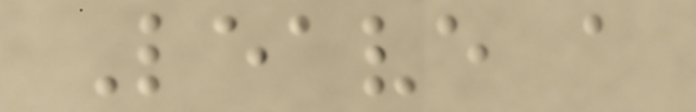Leave a
